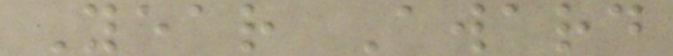Year Award
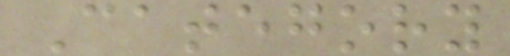Category
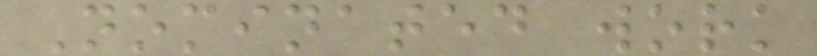Nominated work
